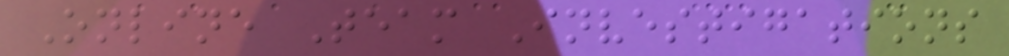Online Team Investigations
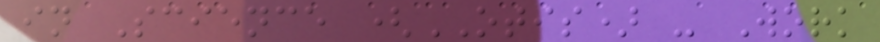in Science (OTIS) - Work
